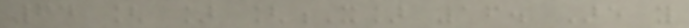64 [ ] [X] 16. Are you
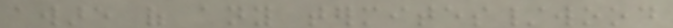aware of any termites/wood
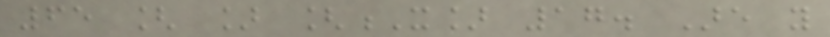65 [ ] [X] 17. Are you
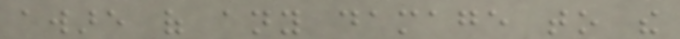aware of any damage to the
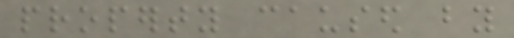property caused by
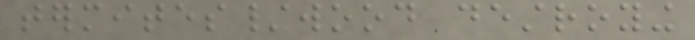termites/wood destroying
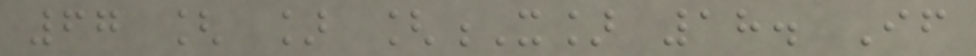67 [ ] [X] 18. If
